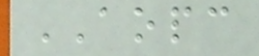AOPC
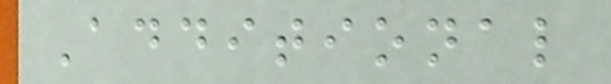Additional
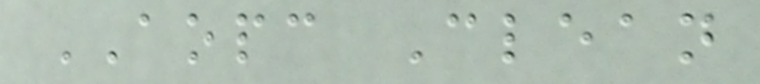AOPC Clean
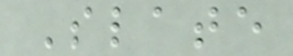Slate
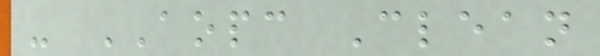- AOPC Clean
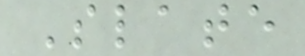Slate
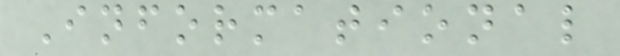Informational
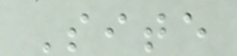Site
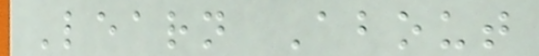Learn About
